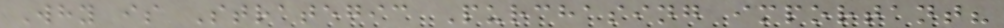Why is Strategic Purchasing important?
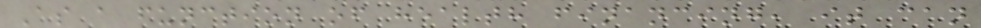As a function of health financing, it can
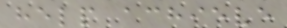help achieve
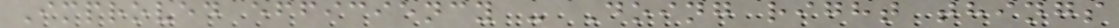Improved efficiency - Doing right things
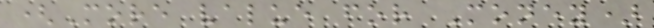(More value for Money)
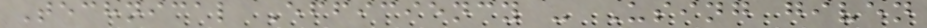Technical Efficiency - Using given
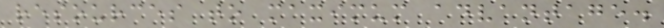resources to maximum advantage.
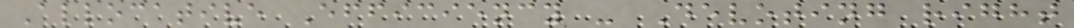Allocative Efficiency - Devoting right
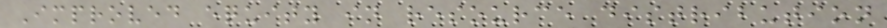Improved equity in resource distribution
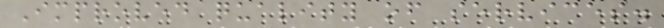Improved quality of services.
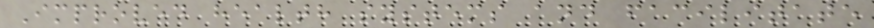Improved health systems and facilitate
